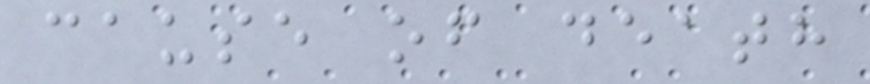cause of death
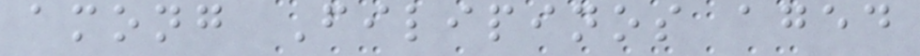among Filipinos aged
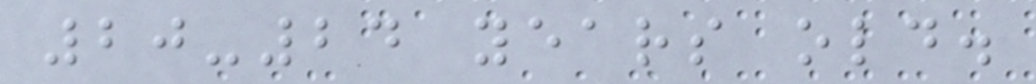20-24 years old.
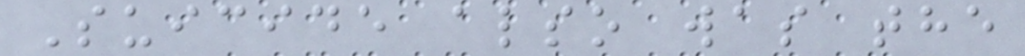Suicide also was the
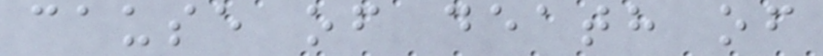cause of death of
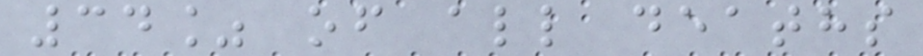34% of all deaths
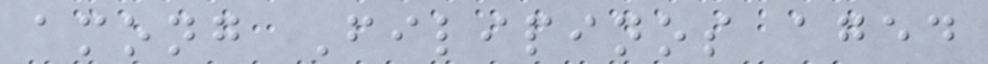among Filipinos aged
